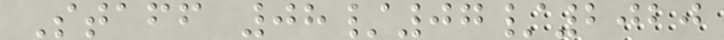Staff 08/07/2020
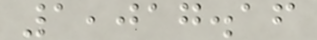1,017.16
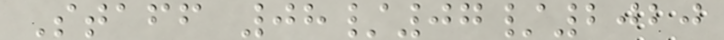Staff 08/07/2020
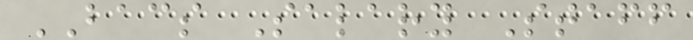BACS Salary Staff
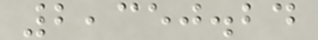2,350.24
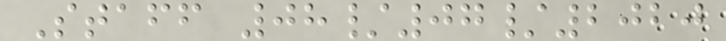Staff 08/07/2020
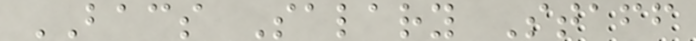BACS Salary Staff
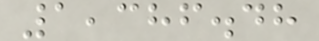1,386.48
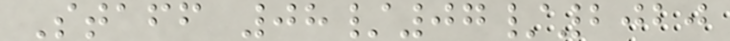Staff 08/07/2020
